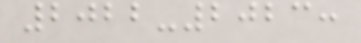2022-2023:
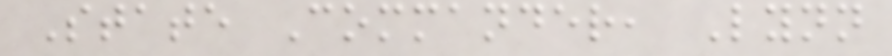State Commander, Lynn
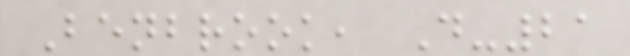Benbrook, D-21
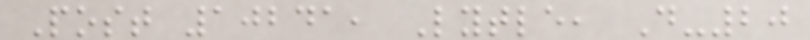Post 10241, Lytle, D-20
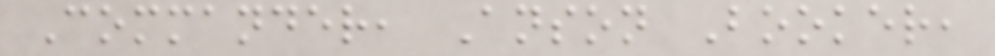Commander, Anson Booker,
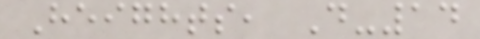Heights, D-14
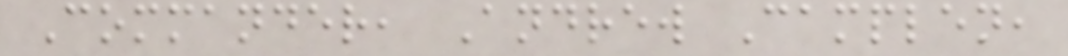Commander, Andrew Camplen,
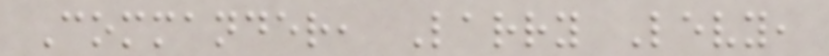Commander, Larry Levy,
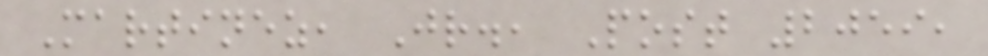Martinez, Jr., Post 2059,
